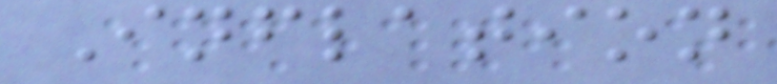Inflation
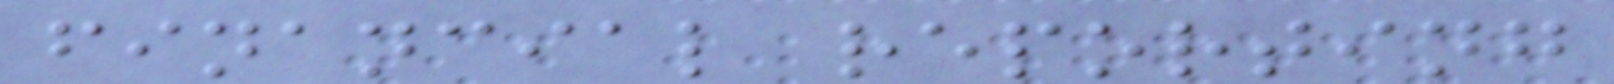financial reporting
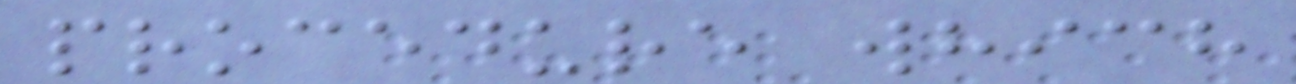procedure which
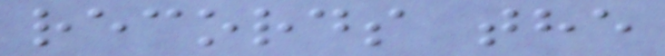records the
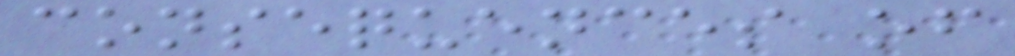consequences of
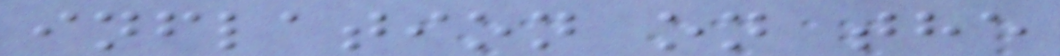inflation on the
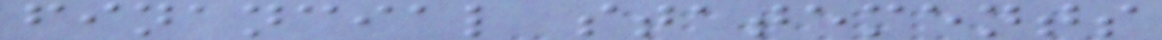financial statements
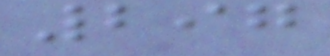297
